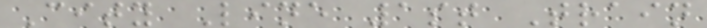City Line 1st Train
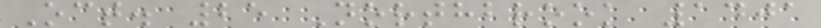Oct. 25 Northbrook 1401
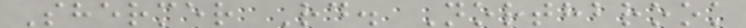Shermer Rd. Northbrook
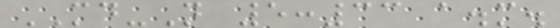MD-N 5:33 a.m.
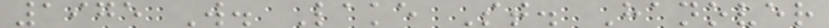1975 W. Lake St. Hanover
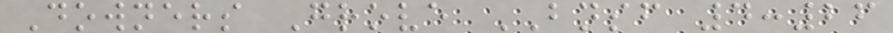Downers Grove BNSF 4:26
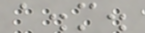a.m.
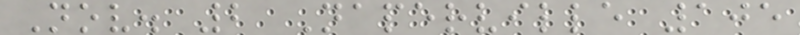Nov. 2 Naperville 105
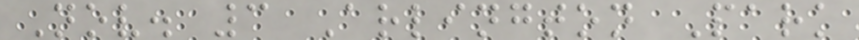Nov. 3 Arlington Park
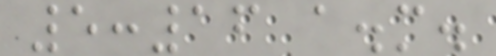5:16 a.m.
